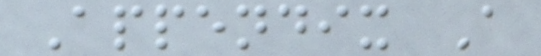Appendix A
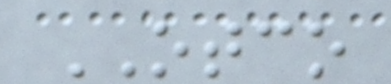OTCO
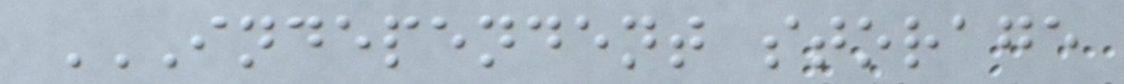INDEPENDENT STORAGE
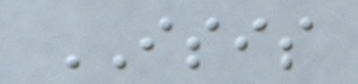ISIS
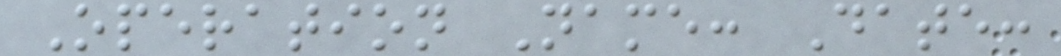Operation Name: Date:
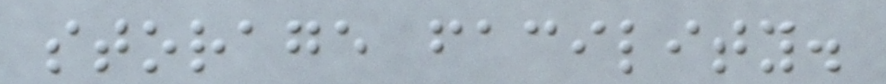storage facility.
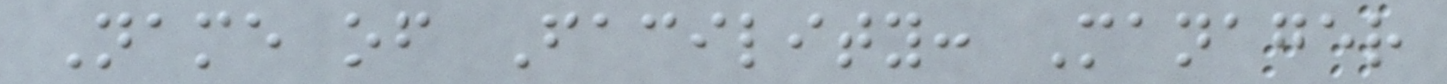Name of Facility: Manager
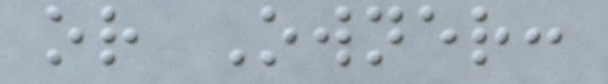or Owner:
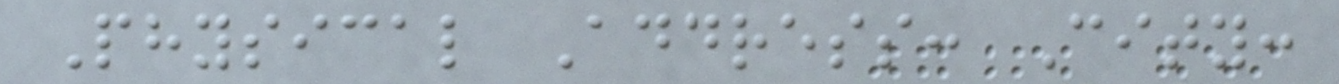Physical Address: City:
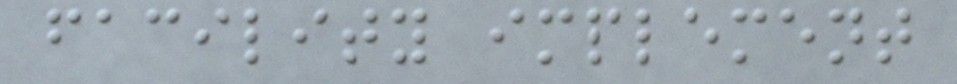facility implement
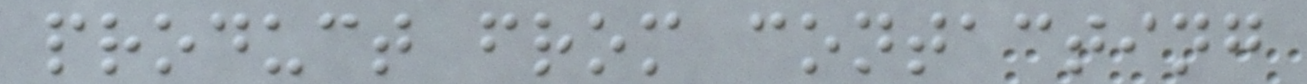product from contacting
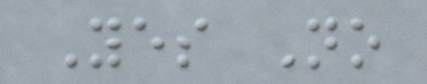Yes No
